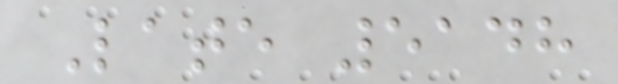Late 5148
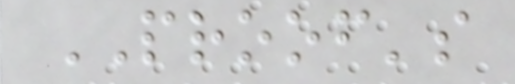PROOF's
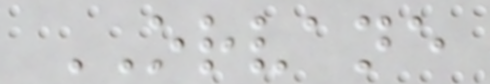ORVANE
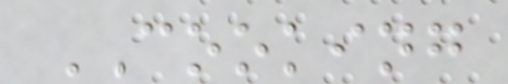COOKING
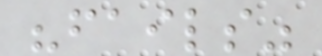"fails"
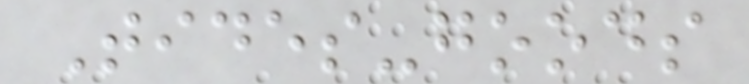Tides-goods
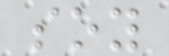soy
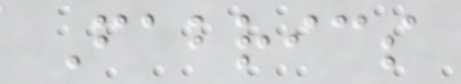Fabrics
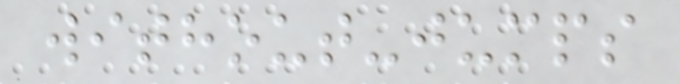without-jumps
